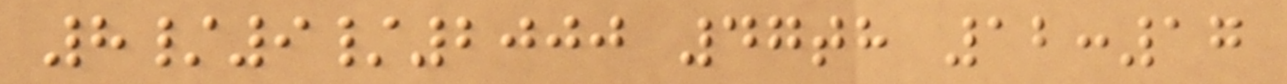8/9/2000 47th 12:17
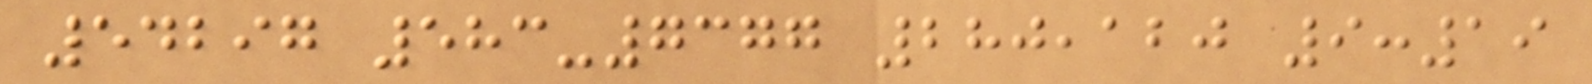54297 583-7377 280,120 9:19
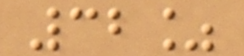32%
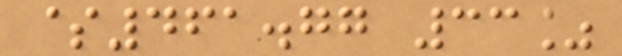$461.77 33%
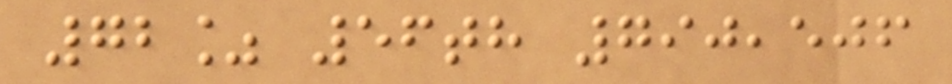72% 56th 790,506
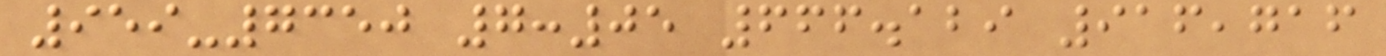959-7350 7:05 666.129 916,716
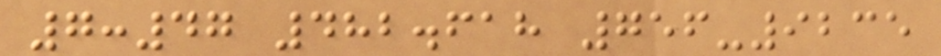7:47 482.618 756-9235
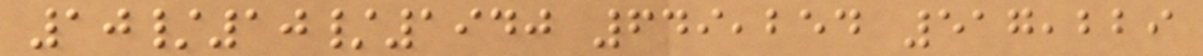10/10/1940 649,254 517,229
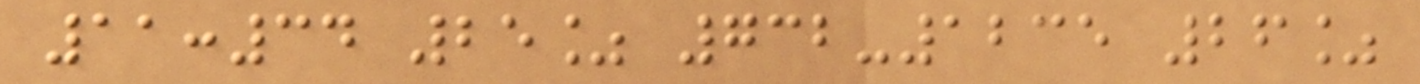11:34 25% 732-1235 26%
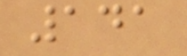141
